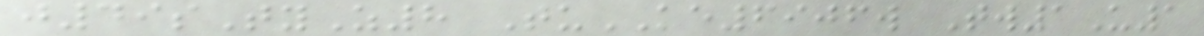j49sTyZ8 TuKE6906w Tw1U1
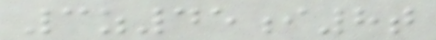3z45i8t
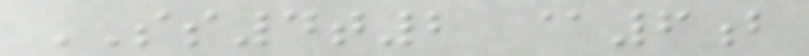SS4t2 @6b
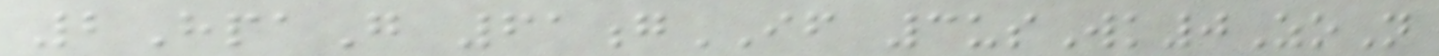2HpaG 61gIF 3usWk0ZoN
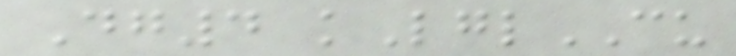Dg4 kLglCU
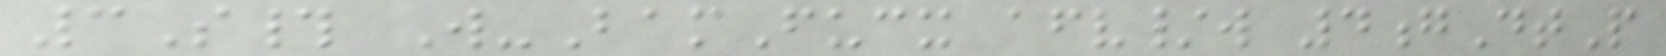3S# W-BamFucx afv/w 4gDtP
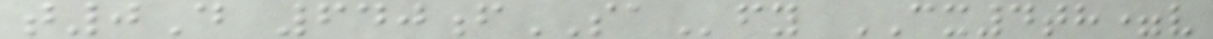t0D 640fSAfy CX4th=v
